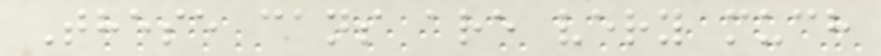These cans are very much
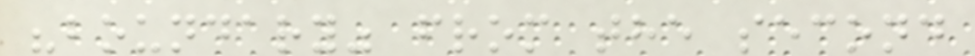"boundary" from the second
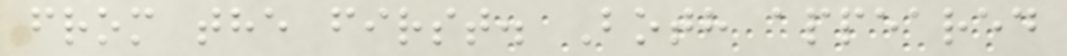from the first. Both appeared
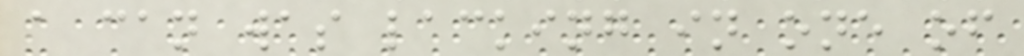a can was lacking in one of
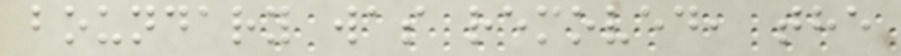boundary was removed, the
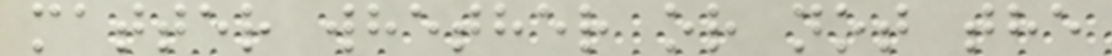matter whether or not the
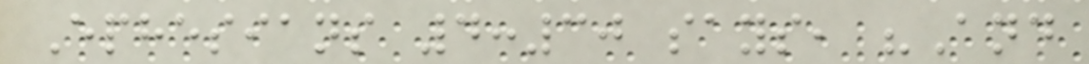Ephesians 4:30 says, "And
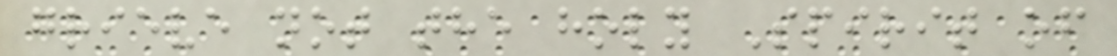grieve not the holy Spirit of
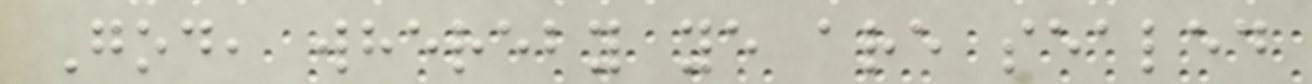God, whereby ye are sealed
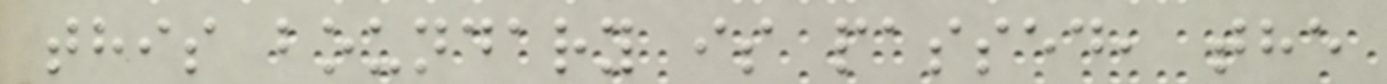this boundary is passed, the
